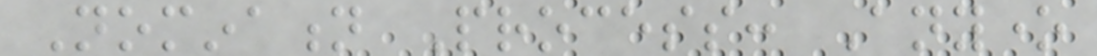Nomination Process: Anyone
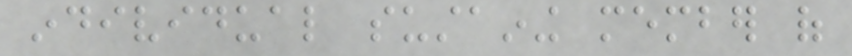individual sustaining member of
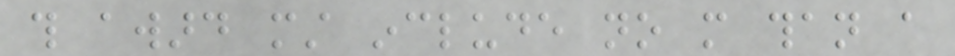this award must include no more than a
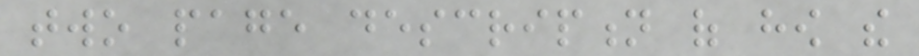two page description of how the
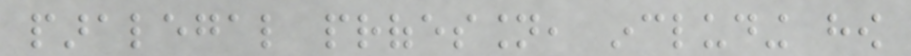paralegal profession, including how
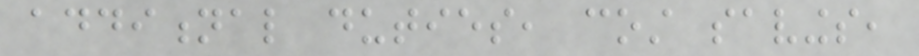additional duties, cost savings,
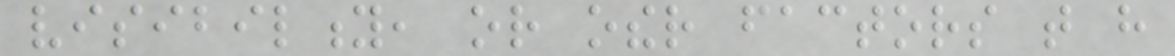visibility, or other factors that have
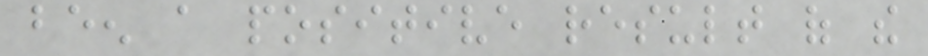been a positive result of the
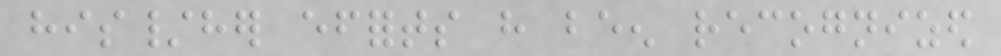his/her efforts have been recognized
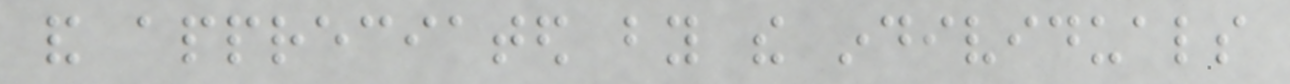and appreciated by the individuals
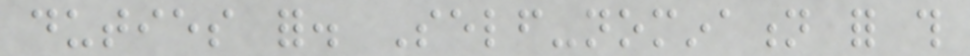duties for. Self-nomination for this
